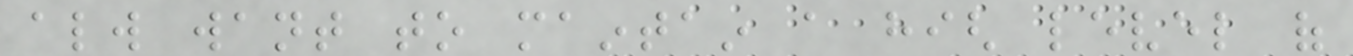always want to maintain a high level of
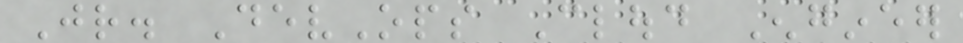Jr. DevOps Cloud Engineer
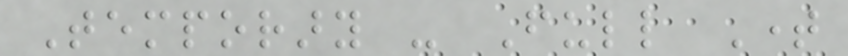Temporary - Full Time
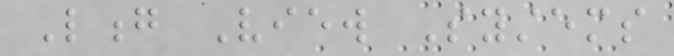Long View Systems
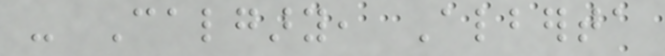- Calgary, Alberta
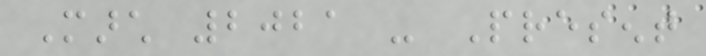March 2021 - Present
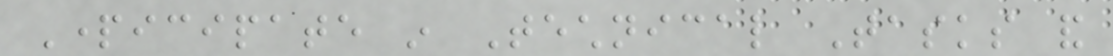Participate in Technical Tasks and
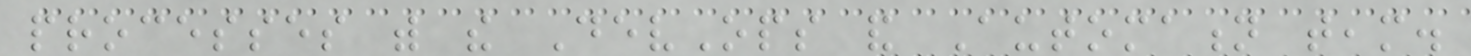processes with the DevOps and Automation team.
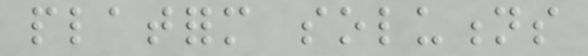platform solutions
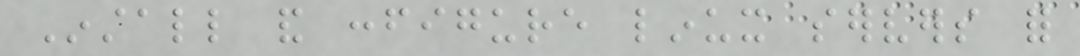Install and configure linux servers for
